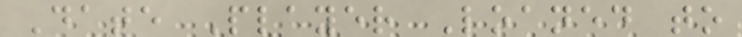Date Player Loaned to
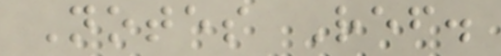Notes Ref.
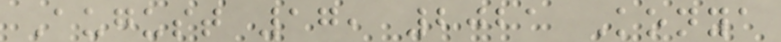August 17, 2021 Konya
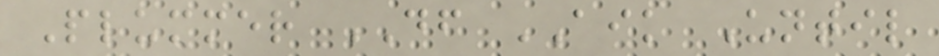Plummer DF AIK Until
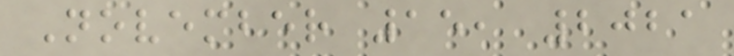November 15, 2021
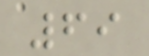69
